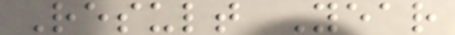Result Year
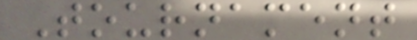Tournament
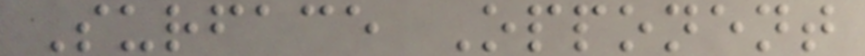Surface Opponent
